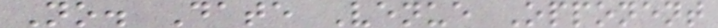No. Date Venue Opponent
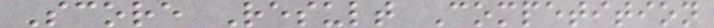Score Result Competition
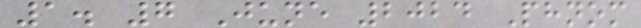1. 7 June 2024 Phnom
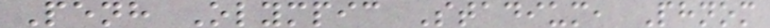Penh Olympic Stadium, Phnom
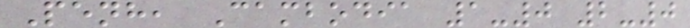Penh, Cambodia 1-0 2-0
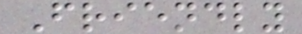Friendly
